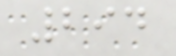294
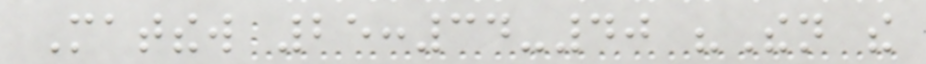Matthew 25:34-40 "Then the
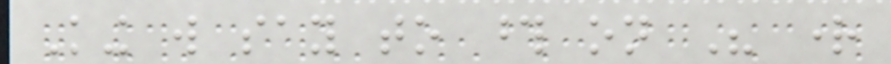King will say to those on His right
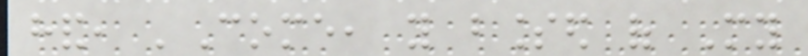hand, 'Come, you blessed of My
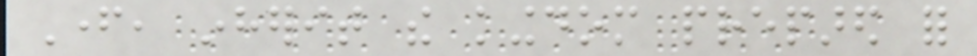Father, inherit the kingdom prepared for
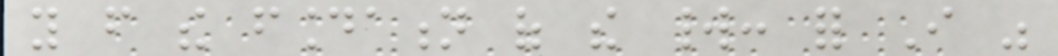you from the foundation of the world: for I was
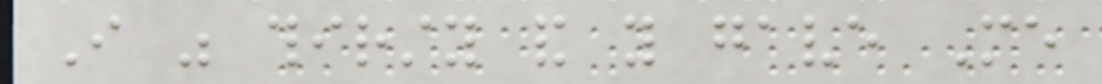I was thirsty and you gave Me
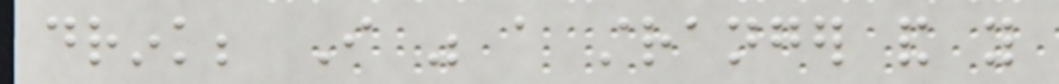drink; I was a stranger and you
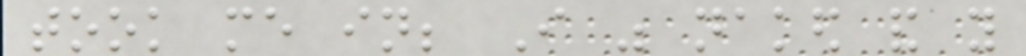took me in; I was naked and you
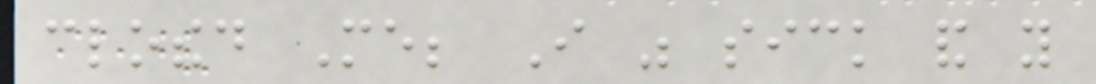clothed Me; I was sick and you
